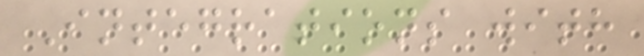Integrations with
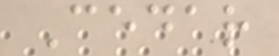Cedar
